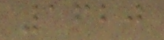1620
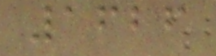1626
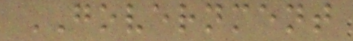GOVERNMENT
